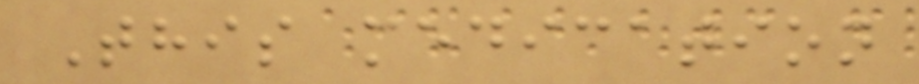This medication
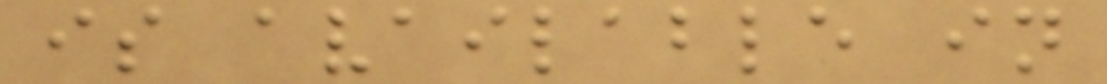is available in
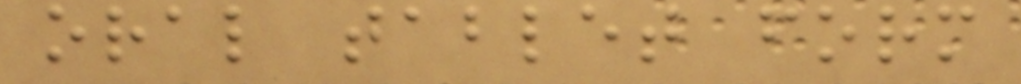oral tablet form
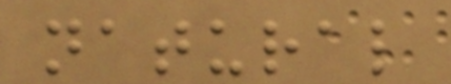natural
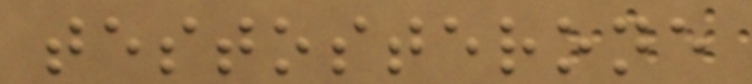testosterone
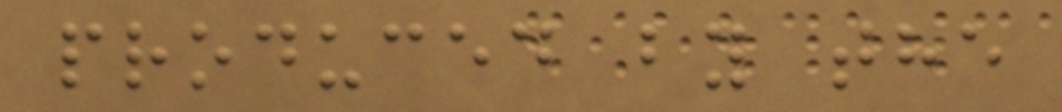produced by the
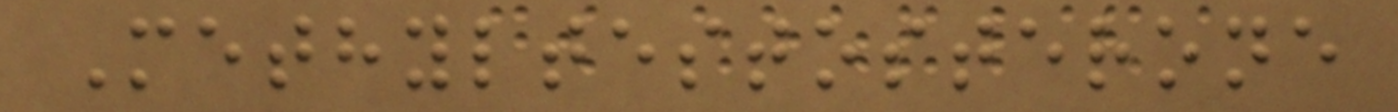Methyltestosterone
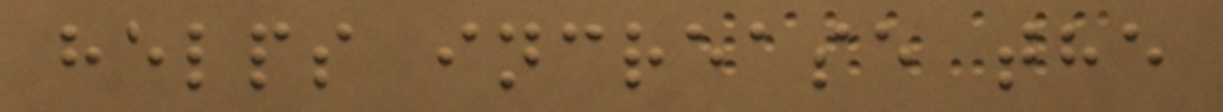helps increase the
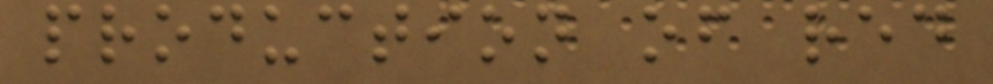production of red
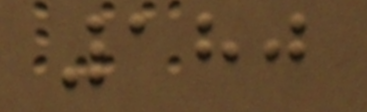180
